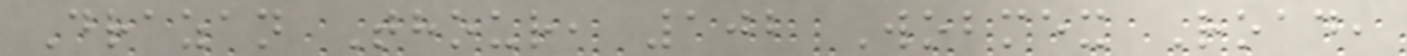Drazan Thour, 102 Wobmex Road,
